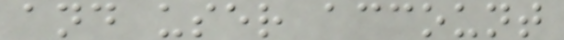and user account
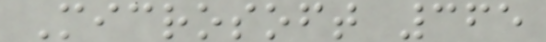Microsoft 365
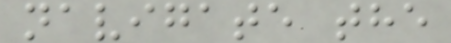navigate the
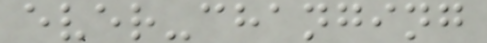ever-changing
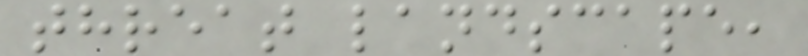threat landscape,
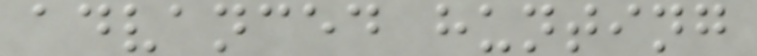advanced hunting
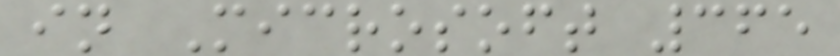in Microsoft 365
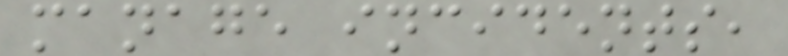manage incidents,
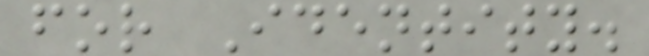for Identity.
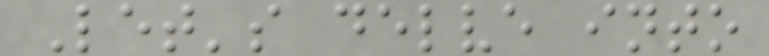Let's delve into
